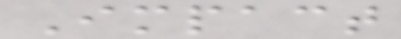Impact
